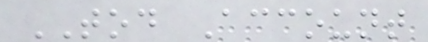TOD Account
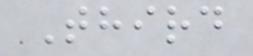Third
